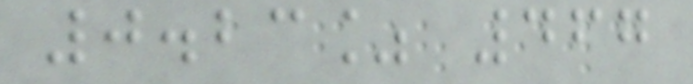0.23% 467
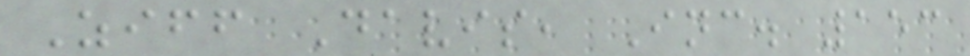Ziff Davis, Inc. 153
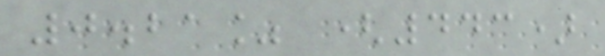0.21% (443)
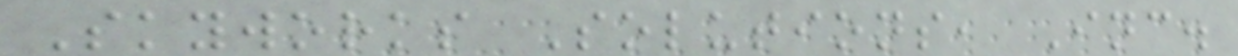Skyworks Solutions, Inc.
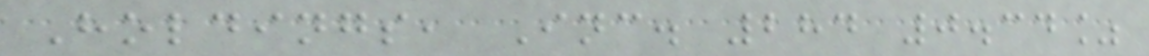Holdings, Inc. 284 0.34%
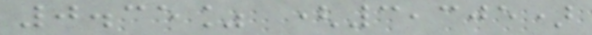0.35% (3,305)
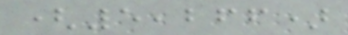(5,266)
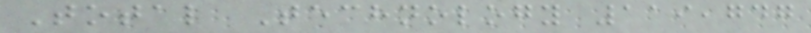Total Technology 119,747
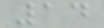14
